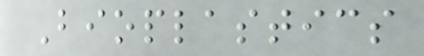Bioplastics
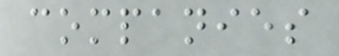companies
